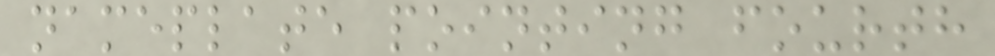nameplate pointing fourth
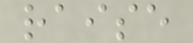raise
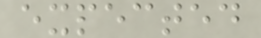expected
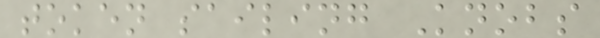token sailing Knobs
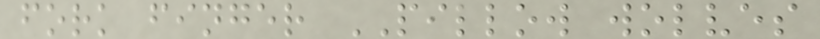fork finger PILLOW wolves
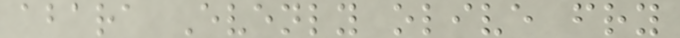abara Evenly olive fry
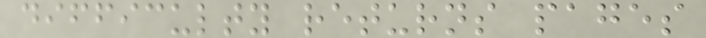difficulty returns pages
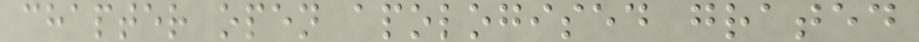chapter open apologised grated
